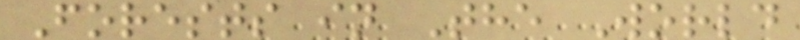Forests in The World
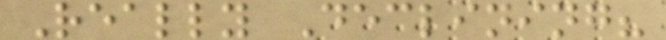Really Declining?
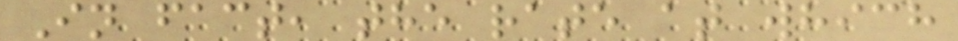In fact, the rate at which
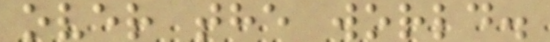over the world.
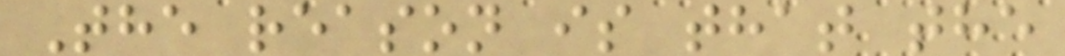The reason is that the
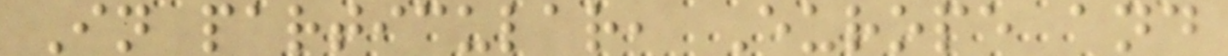In particular, Europe and
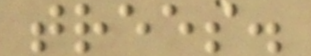trees.
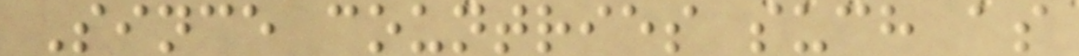Since countries such as
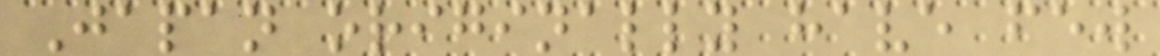Japan originally have few
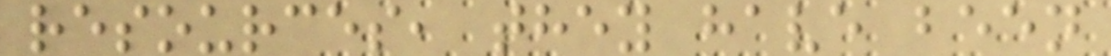resources, they have been
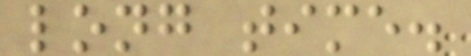long time.
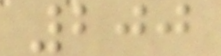200
